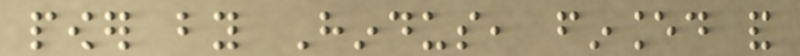power by Hindus, financed and
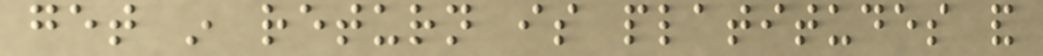get in return is platitudes and
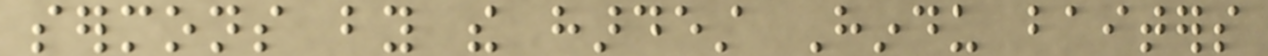sermons by the hardest Hindu baiters
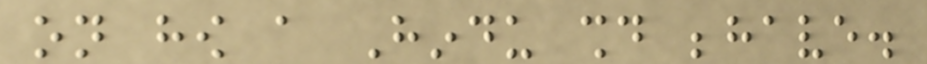on how a Hindu should behave.
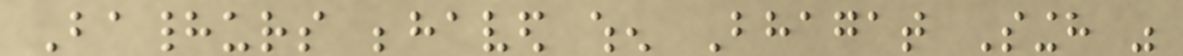Bahadurs behaved when Bhagat Singh was
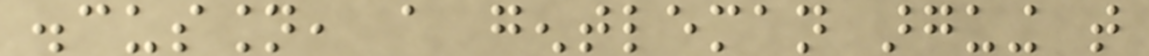discussion, a gentleman arguing that
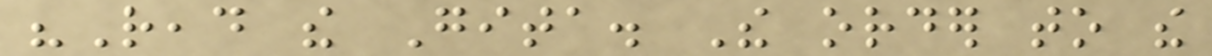"Read the Gita. The order to the
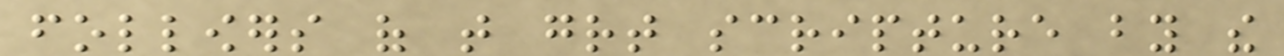followers of that great scripture by the
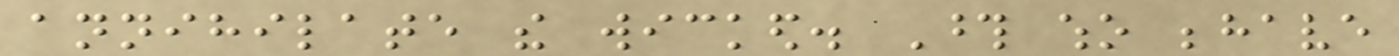annihilate the wicked. Those who behave
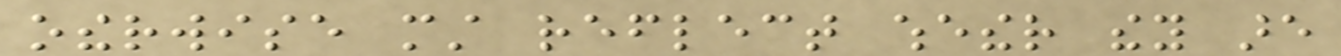otherwise must reflect whether they are
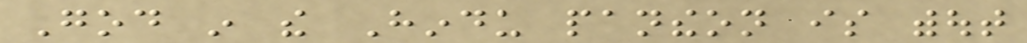God in the Hindu pantheon is without
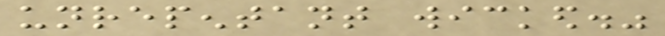unrepentant wicked."
